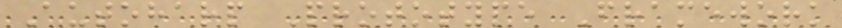Autoharp Prototype Framework
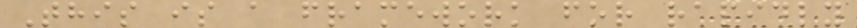This is a framework for rapidly
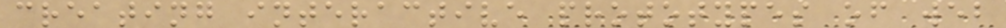creating interactive prototypes of web
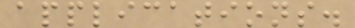applications.
